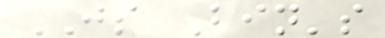JS Bin's
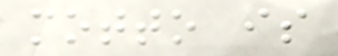motto is
